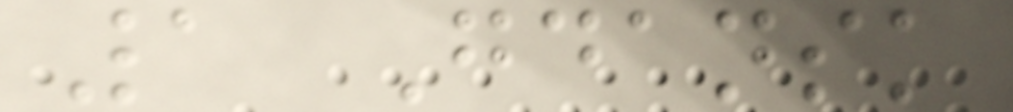1 Gdansk
